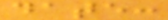date:
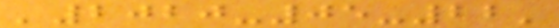'2020-05-22'
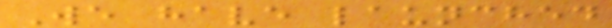We have launched
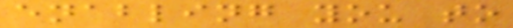enabling you to
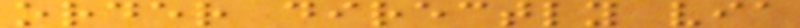order directly via
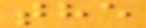the
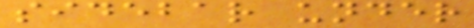sidebar under
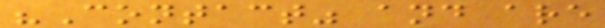"Contact" and are
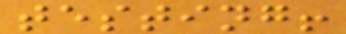testing!
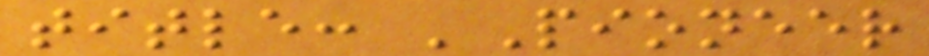title: 'Pioneer
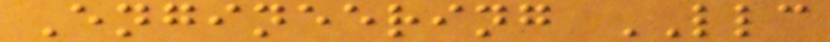Engineering LLC
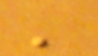'
